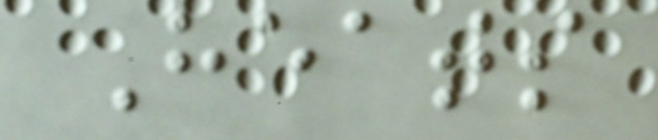Heats
